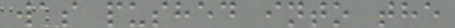was pushed into the
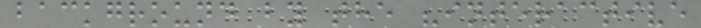background by the "interactive
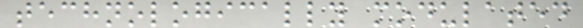technologically modulated
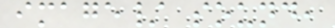image/ sound,
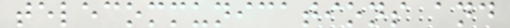telecommunications and
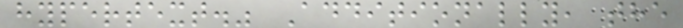hypertext." Additionally, the
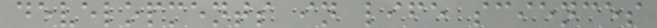developments in life sciences
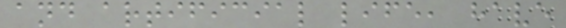and artificial life, have
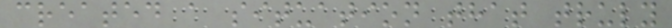created a situation that truly
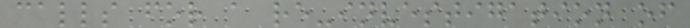calls for a re-investigation of
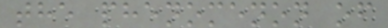the phenomenon of
